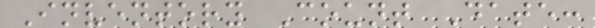Inventory Count Date:
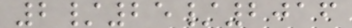2/25/2016
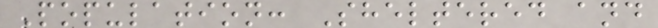Population: Sheltered and
